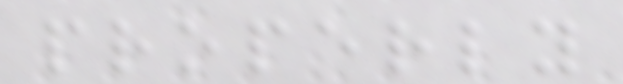properly
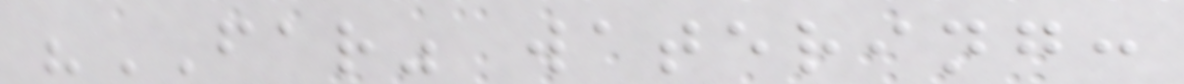"FAR" watering:
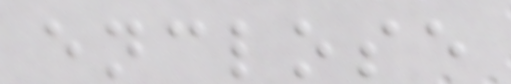enclose
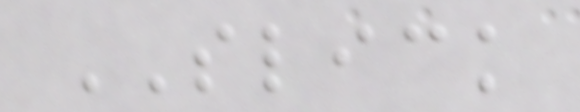SLICK
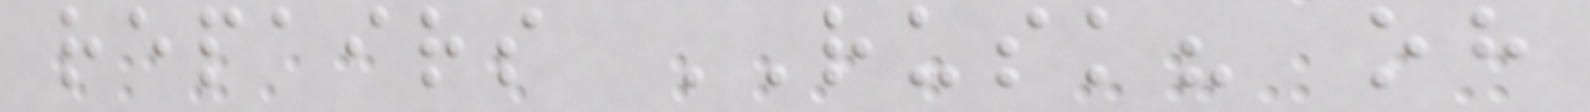repairs RUSK? oh
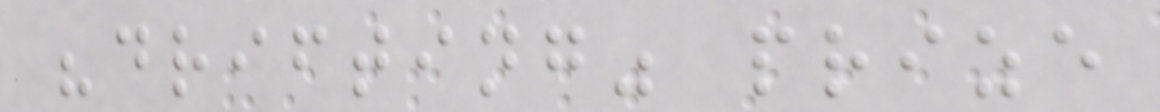"drifting" prize
